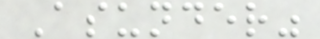Asunder"
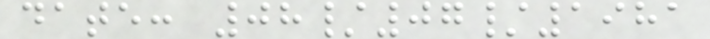date: 08/07/1981
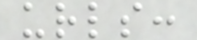urls:
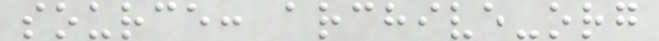source: archive-org
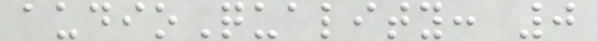audioQuality: 0
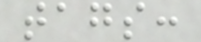tags:
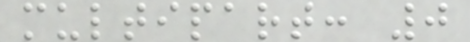multipart: 0
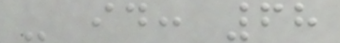- id: 68
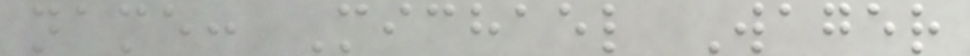name: Michael Wager
